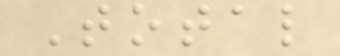Total
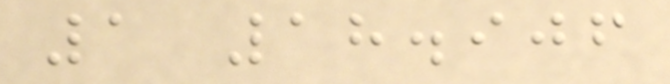1 18.906
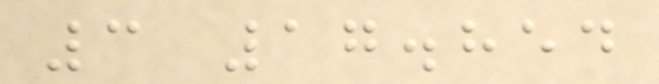3 17.854
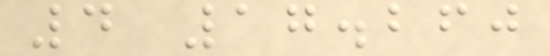4 17.260
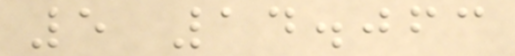5 14.063
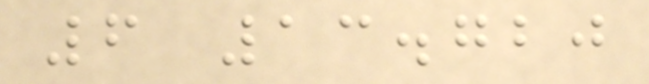6 13.720
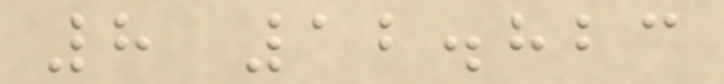8 12.823
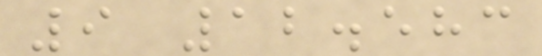9 12.583
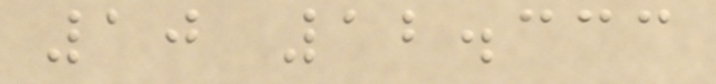10 12.333
